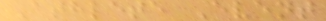Athlete Event
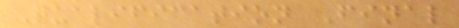Qualification Final
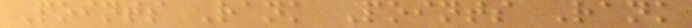Points Rank Points Rank
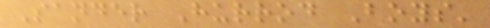Sander Hurrod Boys'
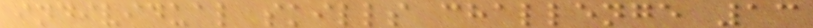individual skills challenge 13
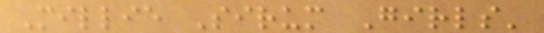Millie Sirum Girls'
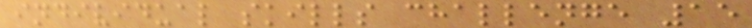individual skills challenge 15
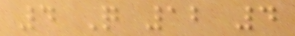4 Q 12 4
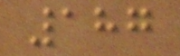187
